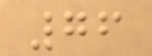76
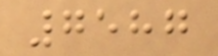7587
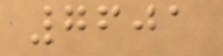7601
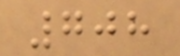708
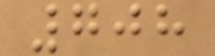708
